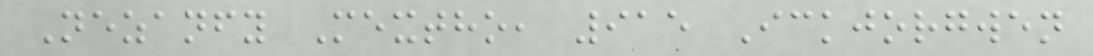Nezanfy Mextho, 915 Ickjorgwen
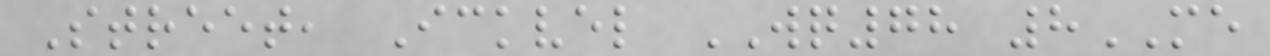Street, Ickvel WQ78 8ME
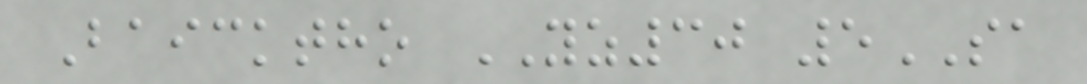Baicktho YZ30 5SA
